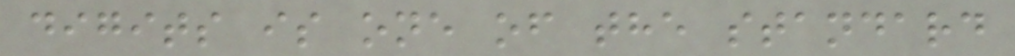digits is one of the standard
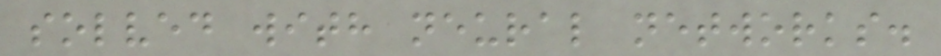solved with neural networks.
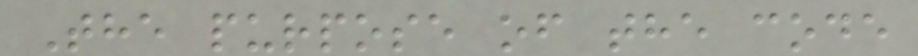The purpose of the code
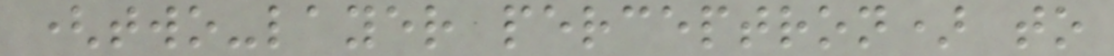(two-layer perceptron) to
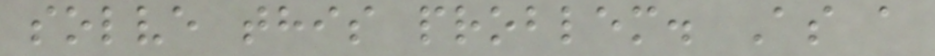solve this problem. As a
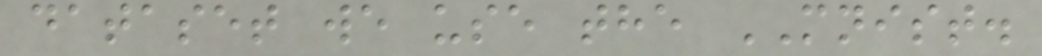dataset we use the MNIST.
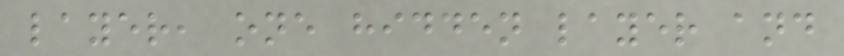layer, one hidden layer and
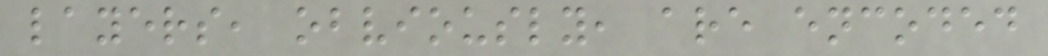layers, obviously, are encoded
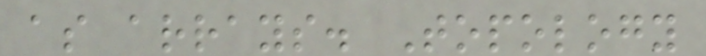as arrays. Topology
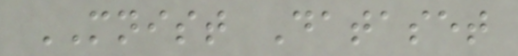MNIST Dataset
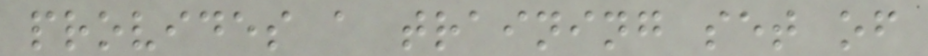provides a training set of
